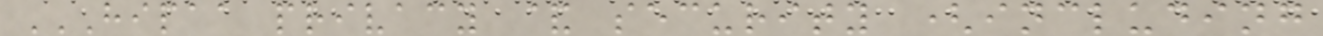HIPAA PRIVACY & SECURITY (INCLUDING
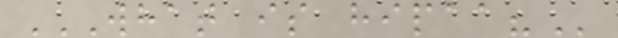WHAT IS HIPAA?
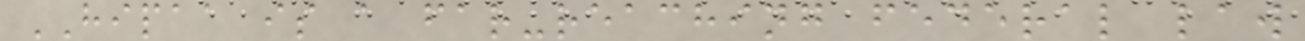HIPAA is a far-reaching federal law
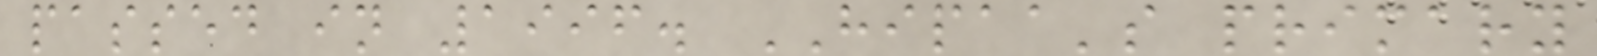passed in 1996. HIPAA's primary
